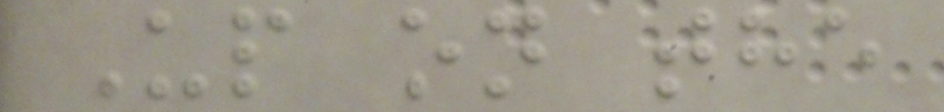Up on the
